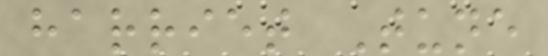harriet Tune
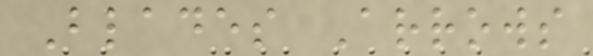Blades Arrows
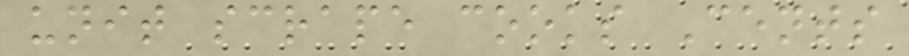unit scrape cooks Cents
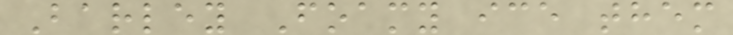Barley Foamy ice them
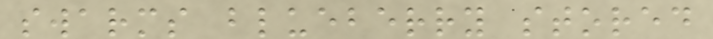swarms blueberry stored
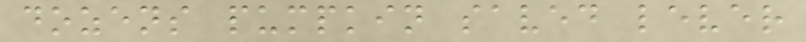dozens pumpkin saved lever
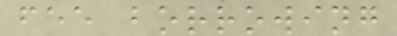fee borrowing
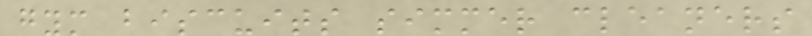gym biscuits simmer cleaners
